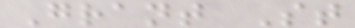Grant St
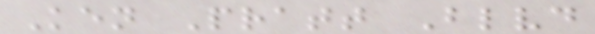Ken Pratt Blvd
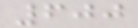600
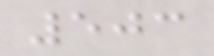503
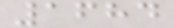1684
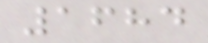1684
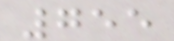755
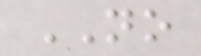NO
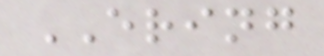ERING
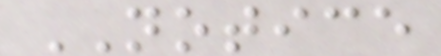NOTICE
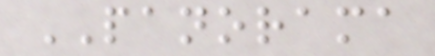PANORAMA
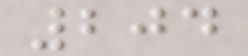204
